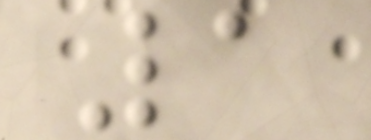1
